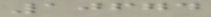10674
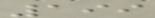199
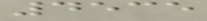4535
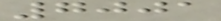7001
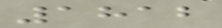1812
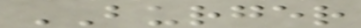BURGER
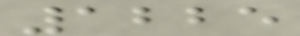1225
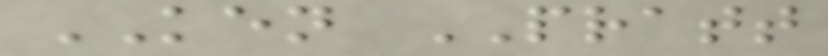KEN PRATT
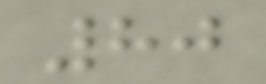80
